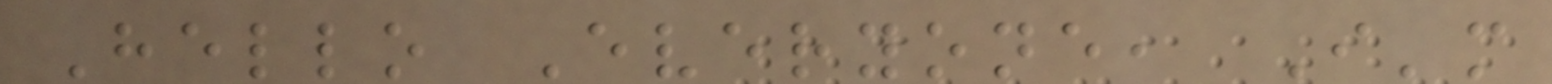Hello Everyone, I'm
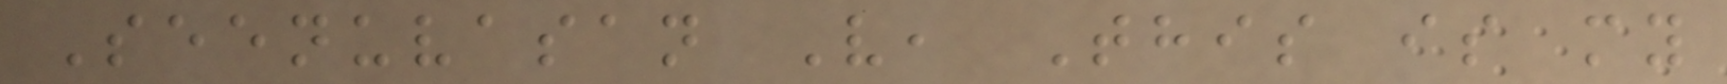Seenuvasan V, This is my
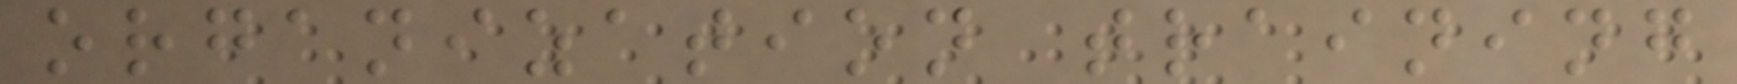organization training
